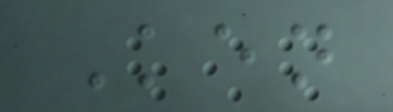Ken
